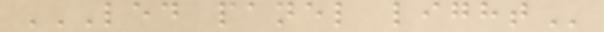LED PANEL LIGHT
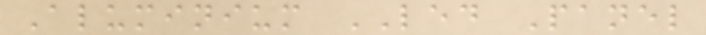Aluminium LED Panel
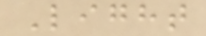Light
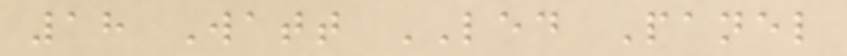18 Watt LED Panel
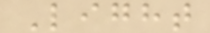Light
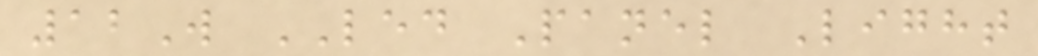12W LED Panel Light
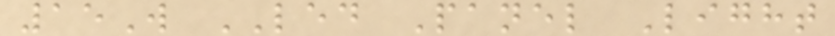15W LED Panel Light
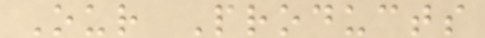Our Products
